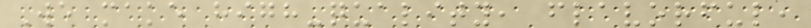We make high-quality, flavorful,
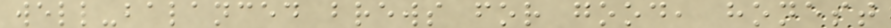well-balanced brews for good, honest
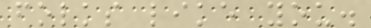folks like you.
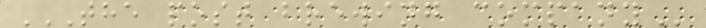THE POST BREWING COMPANY
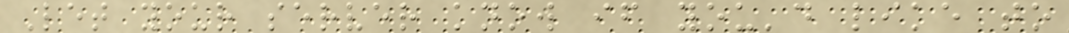Let your server know if you'd like to
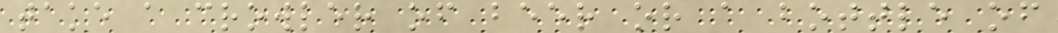take a crowler of beer or a bottle of
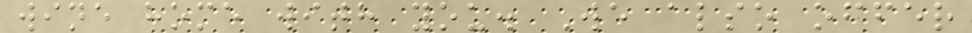wine home with you. We also offer
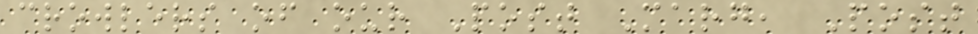crowlers of our Post Marg, Post
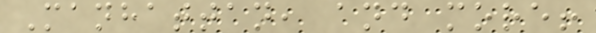Manhattan, and more!
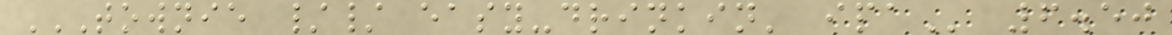TOWNIE // EASY-DRINKIN' IPA 6.50
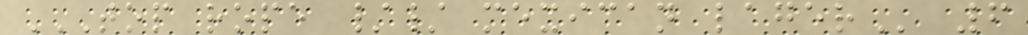TOP ROPE // MEXICAN LAGER 6
